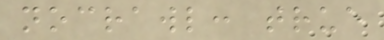nocrawl: true
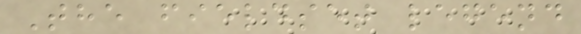The fieldset legend
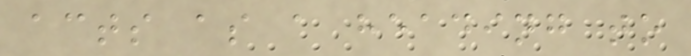acts as a heading to
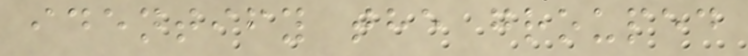identify the grouped
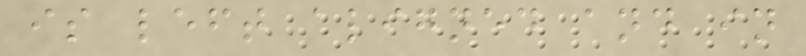is left aligned and in
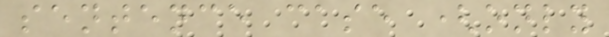sentence case (only
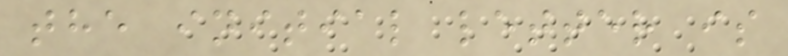the initial letter is
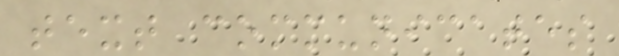text communicates
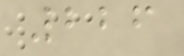226
